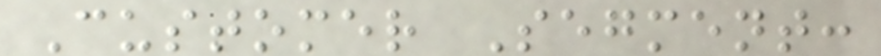Customer Segment:
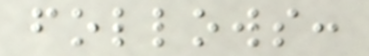follows:
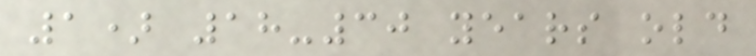1) 18-30 years old
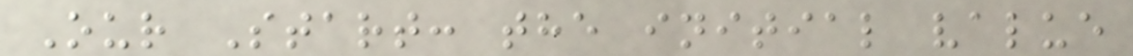Our Start: the initial value
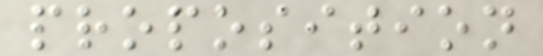proposition
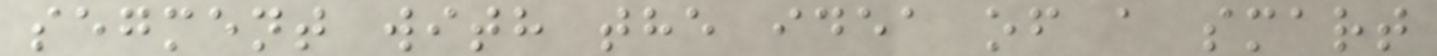segment with the idea of a smart
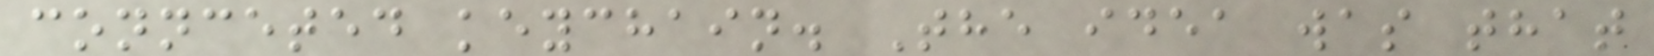connceted keychain. The idea was that
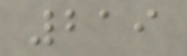219
